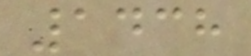1438
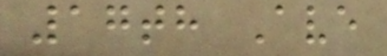17th Ave
